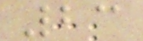23
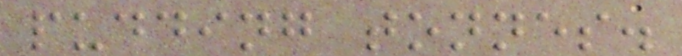pudding tonnes.
